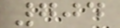704
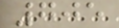705
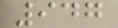947
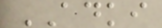ADKI
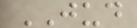JUD
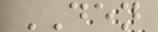DEN
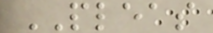PLEAS
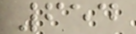654
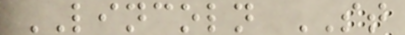LINCOLN ST
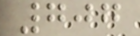707
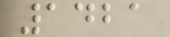1421
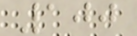100
